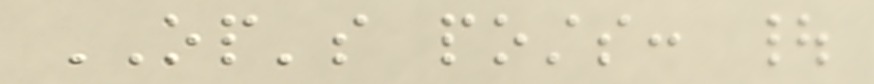OP's posts: |
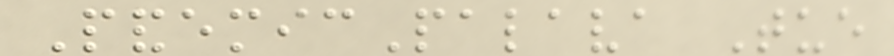PandemicPalava Tue
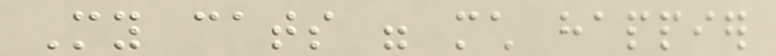My cats were much happier
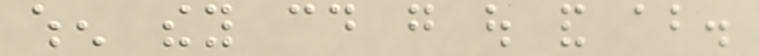when they could go out and about.
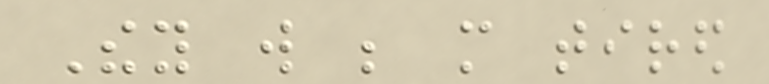They will be more tired
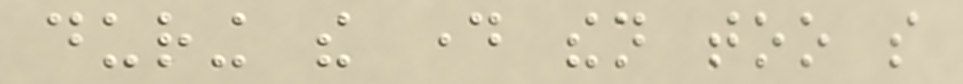during the day then too so
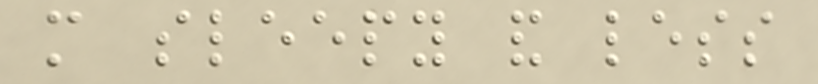more sleepy and less
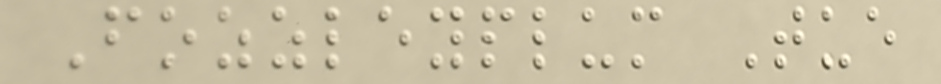Fozzleyplum Tue
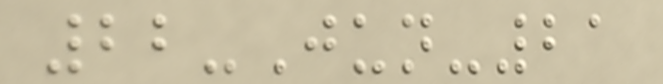22-Jun-21
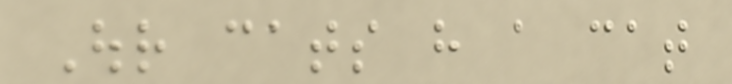Our cats have a cat
